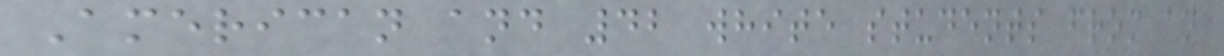American and 42 white students from an
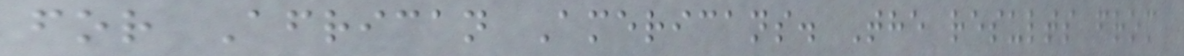for African Americans. The results from
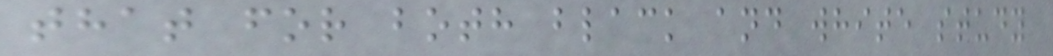that for both black and white study
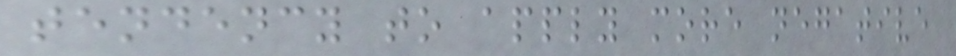tendency to apply more negative
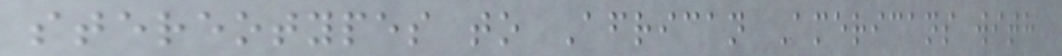stereotypes to African Americans with
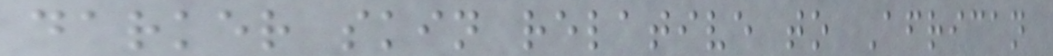darker skin relative to African
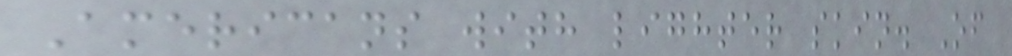Americans with lighter skin. Of
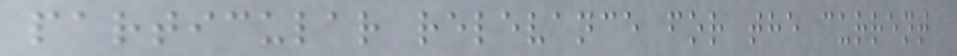particular relevance for the current
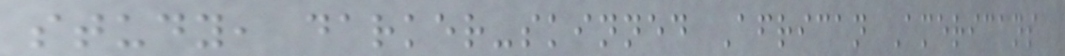study, darker-skinned African Americans
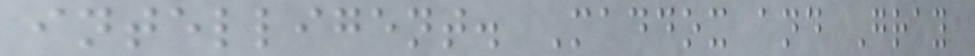intelligent. Maddox and Gray
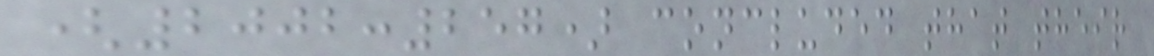(2002:257) concluded that their
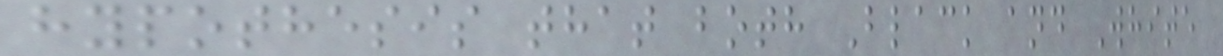hypothesis that both Black and White
